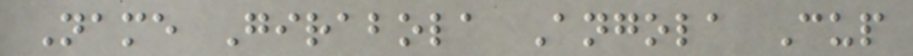Name Girabola Angola Cup
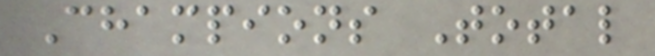Champions Total
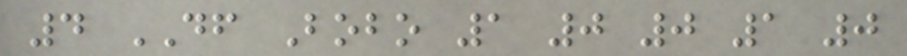4 DF Bobo 1 0 0 1 0
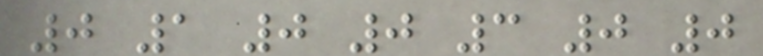0 1 0 0 3 0 0
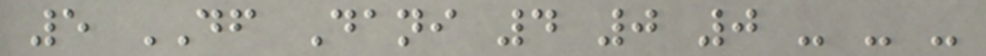5 DF Dani 4 0 0 - - -
